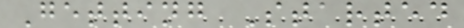Getting Started
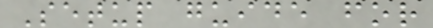Setup guide for
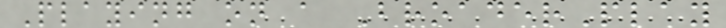Playing on a BroaderPlay
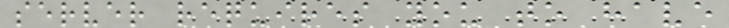server requires you to have
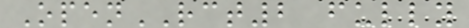OpenRCT2 fully
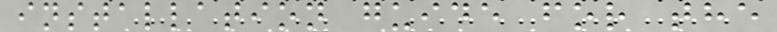installation guide for the
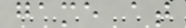game at
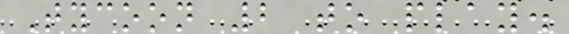Tycoon 2 to play.
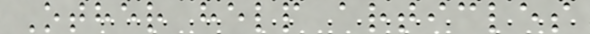Other help articles
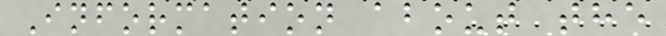Information about the
